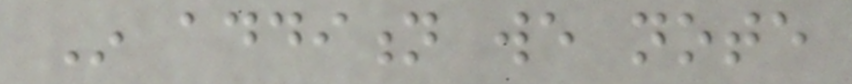In addition we note
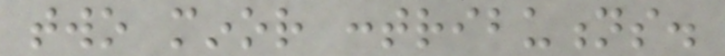two minor contributions.
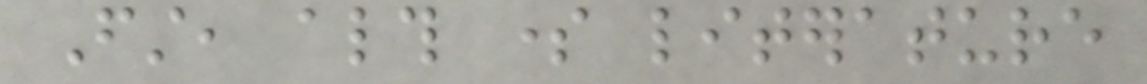First, although some literature
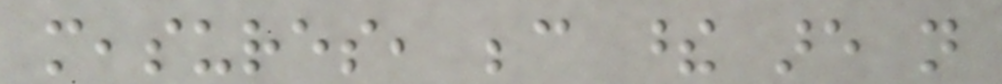measures, because these are not
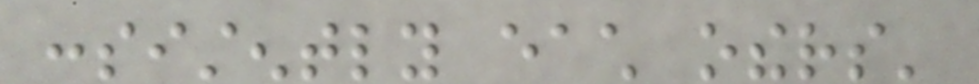consistently each others'
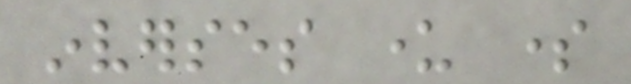inverses under some
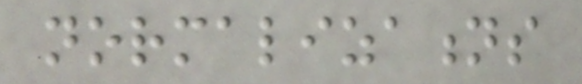normalizations
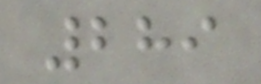289
